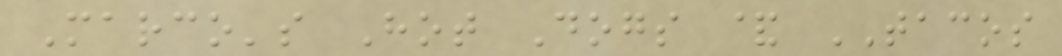Marco's Hot Dogs & TACOS
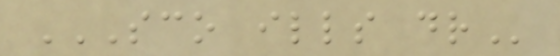SCO ILLS DR
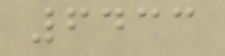6433
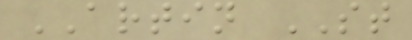ARTIN ST
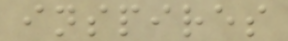inspires
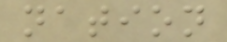nation
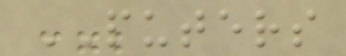PUTERS
